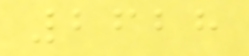2628
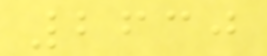2630
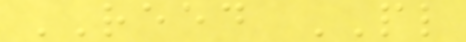REED PL
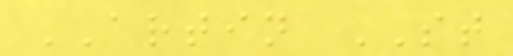ARTIN ST
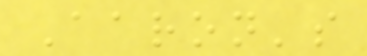Aaron's
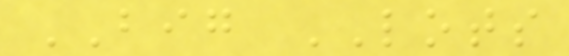BIG LOTS
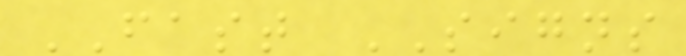FAST SIGNS
